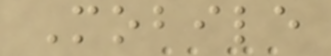Mobile
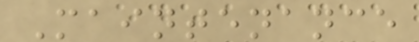Maintenance
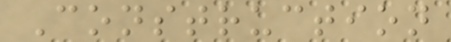Construction
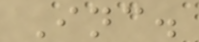Inc.
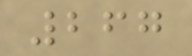267
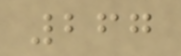267
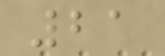21
